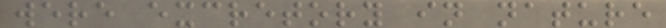were excretory in nature
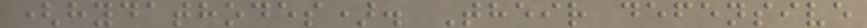(hydathodes). Their defensive
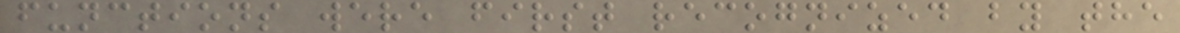functions were first recognized by the
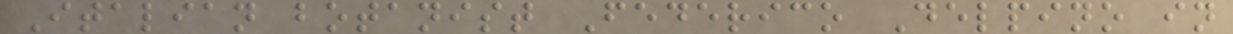Italian botanist Federico Delpino in
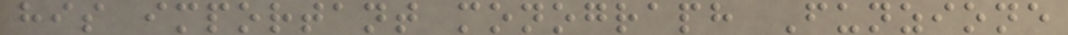his important monograph Funzione
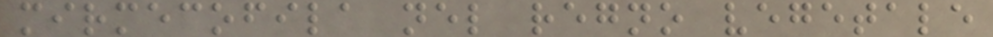mirmecofila nel regno vegetale
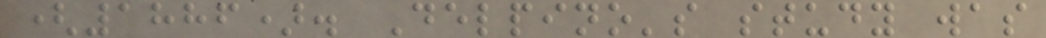(1886). Delpino's study was
